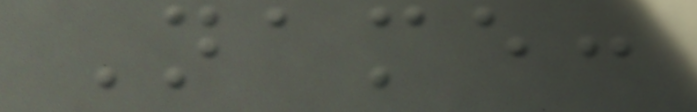Name:
